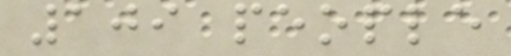109 people
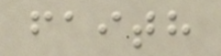faith
